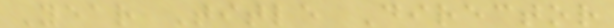Year Title Director
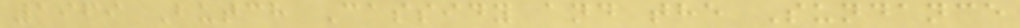1969 Butch Cassidy and the Sundance
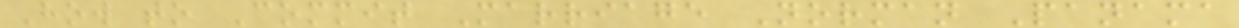How to Commit Marriage Norman Panama
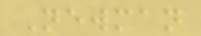Newman
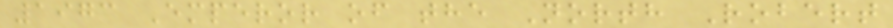1973 Emperor of the North Robert
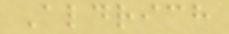Aldrich
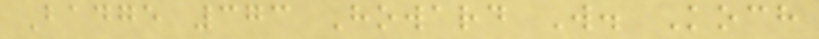Badge 373 Howard W. Koch
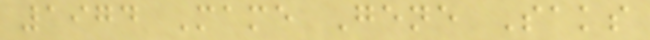1974 Mame Gene Saks
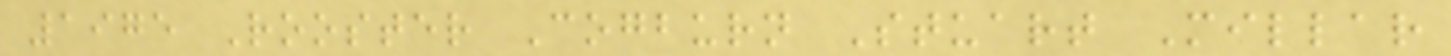1975 Rooster Cogburn Stuart Millar
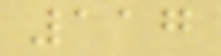117
